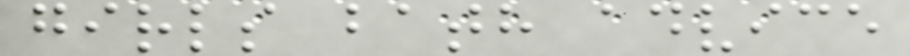girls bath advice
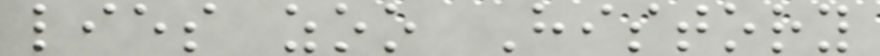lies zoo History
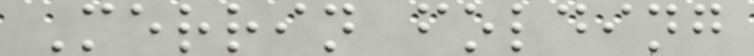Merrin folding
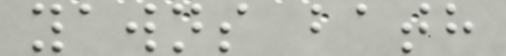yawns bath
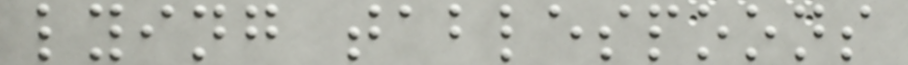lying tablespoons
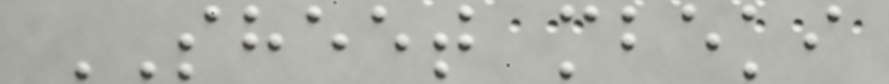SHEET mbeki
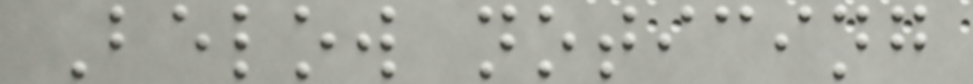Below noticing
